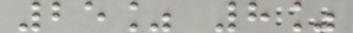25% 8%
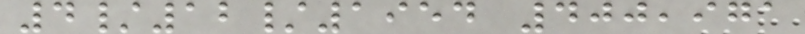4/12/1954 400,971
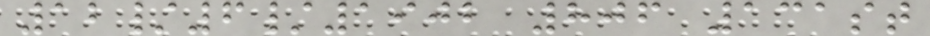12/6/1902 806 131st
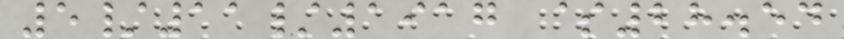5/11/1917 $28.54
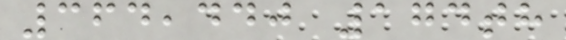364,440 174th
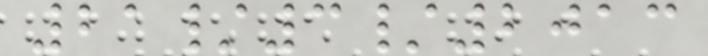21/3/2013
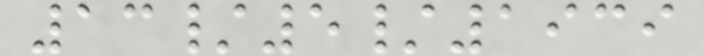13/5/1939
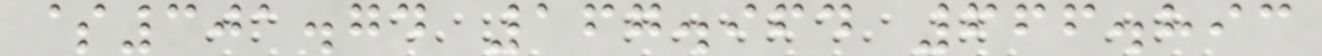$301.74 167.964 666.893
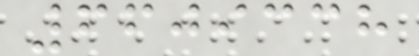6609338
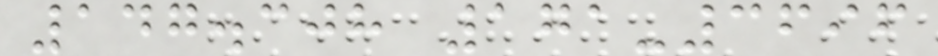147.308 171-3696
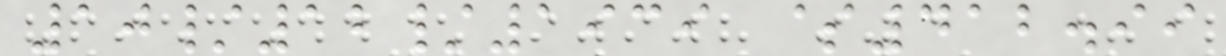10/12/1939 $412.99
